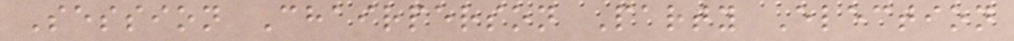Session Chairperson Party Election
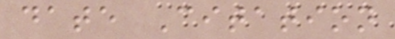date Citation
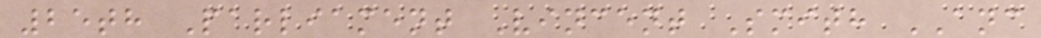25th Parliament Vincent Smith ANC
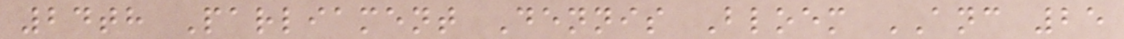24th Parliament Dennis Bloem ANC 25
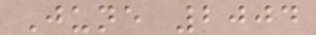June 2004
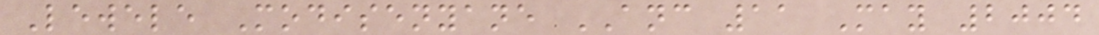Lewele Modisenyane ANC 11 May 2004
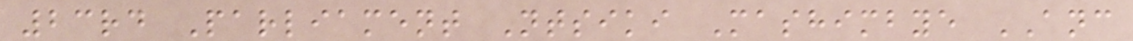23rd Parliament Ntsiki Mashimbye ANC
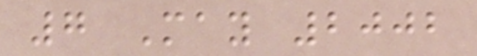7 May 2002
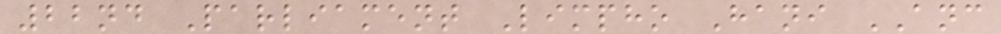22nd Parliament Limpho Hani ANC
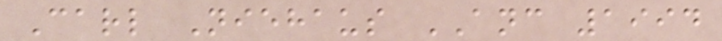Carl Niehaus ANC 1994
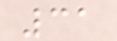31
